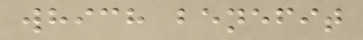which benefit
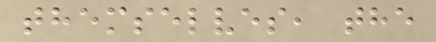themselves, the
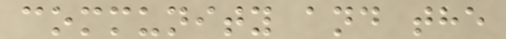community and the
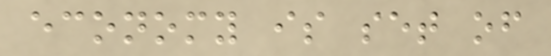economy is set of
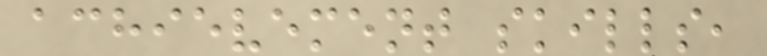achievement skills,
